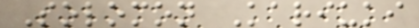Solomon Kariuki
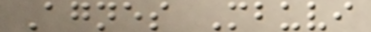Agnes Mbuvi
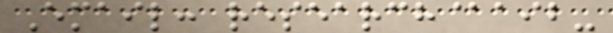Email: research@aib-
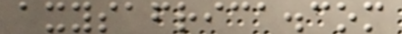axysafrica.com
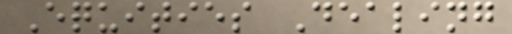Equities Dealing
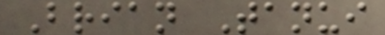Brian Tanui
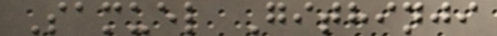Samuel Githinji
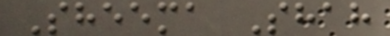Sheema Shah
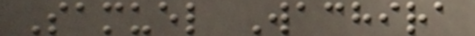Samuel Wachira
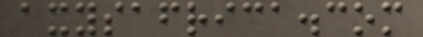axysafrica.com
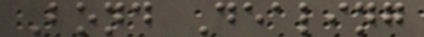Bond Dealing
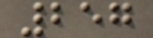257
